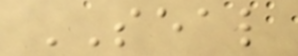SEAL
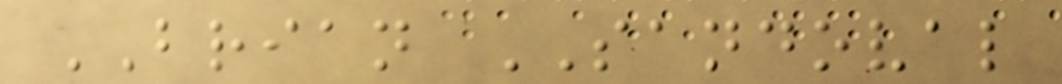BRIAN SANDOVAL
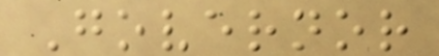Governor
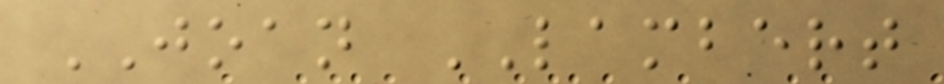JOAN LAMBERT
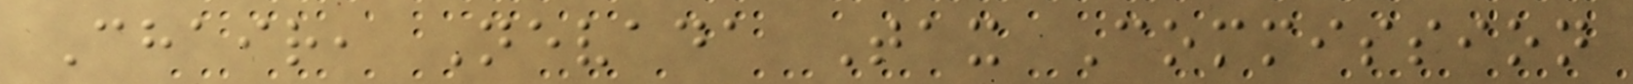Chair, Nevada Tax Commission
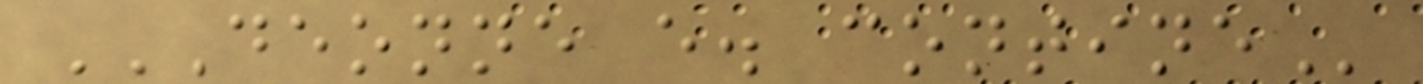DEONNE E. CONTINE
